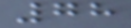78
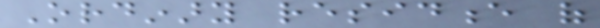Ordinary residence of
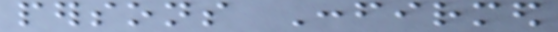persons Confirmed
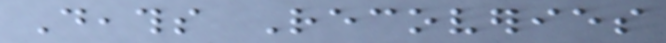Deaths Recoveries
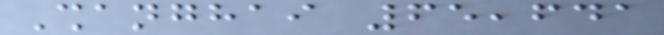Shanghai 65,641
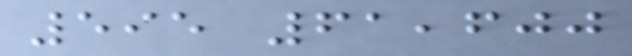595 61,600
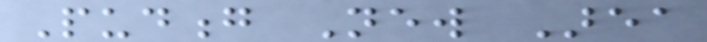Pudong New Area
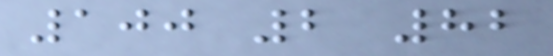100 2 82
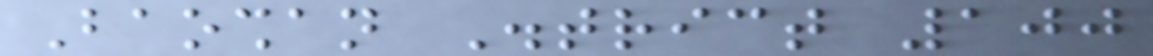Baoshan District 100
